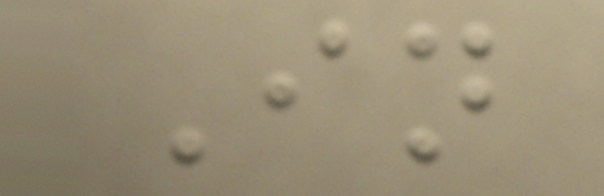In
